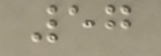57
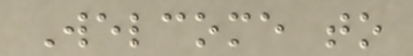Welcome to
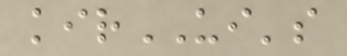kirUI's
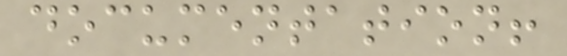documentation!
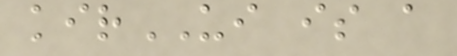kirUI is a
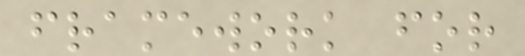framework for
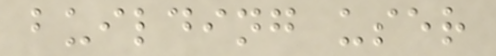building user
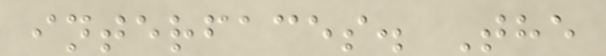interfaces. The
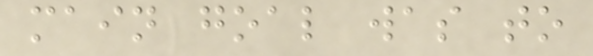main goal was to
